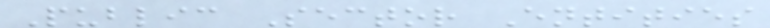Public Sector Entities
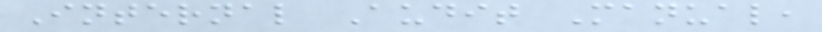Internal Audit Manual,
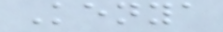Kenya
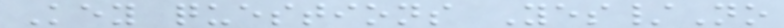Key questions Yes/No
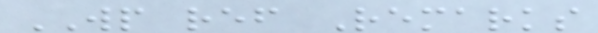WP ref Remarks
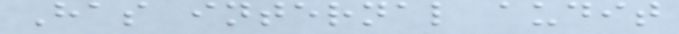Has internal audit
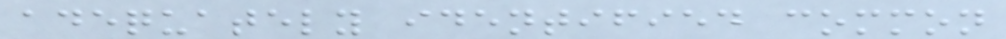adequately identified common
